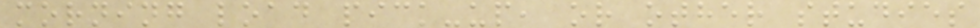morning load pick-up, or other studies
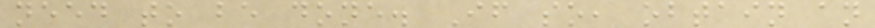need to be done. If so, obtain an
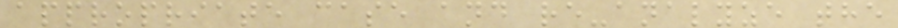appropriate case and re-analyze the
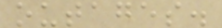outages.
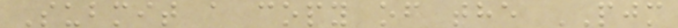Submit a copy of the PJM
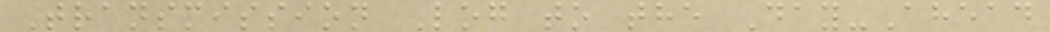Transmission Log to the Day-Ahead
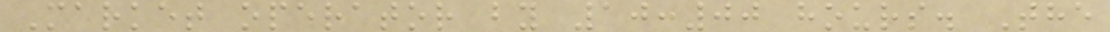Market operator by 10:00 hours. The
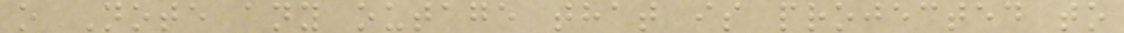o Note any outage that is projected to
